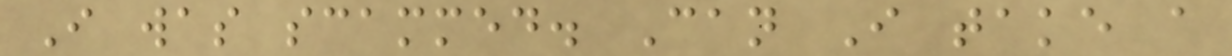I was scammed. Can I take a
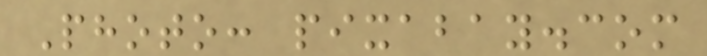Photo: pixabay.com
